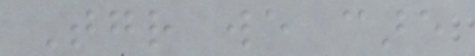Together we care
